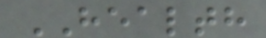HEALTH
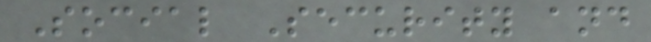Social Security and
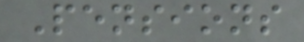Pensions
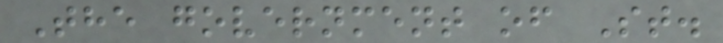The government of St.
